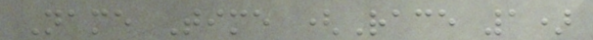Name Time (Race 1)
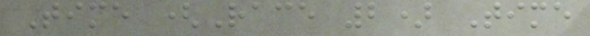Time (Race 2) Time
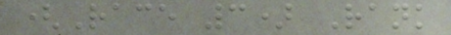(Race 3) Rank
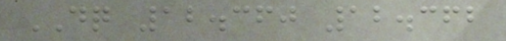DQ 12.360 12.362
